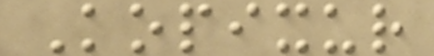Kopixur
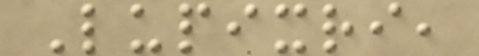Lupixri,
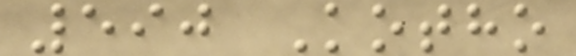590 Kotho
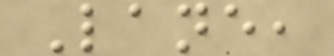Lane,
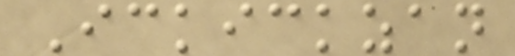Ickickzan
